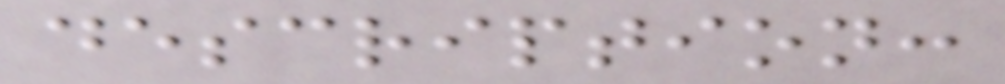description:
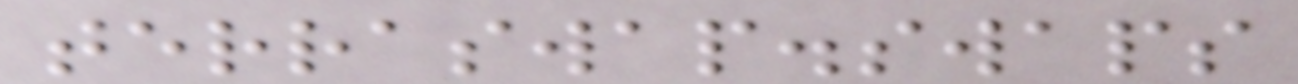terraswap.swaps
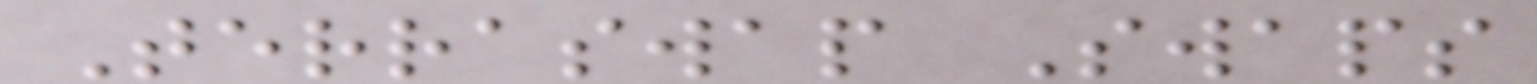Terraswap Swaps
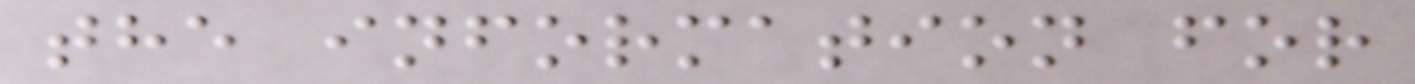the information for
